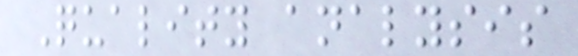Quality analysis
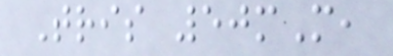Tris 50mM,
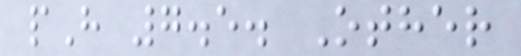pH 7.5. Other
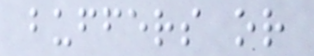buffers or
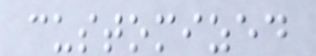customized
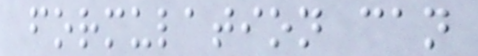formulation can
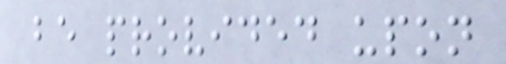be provided upon
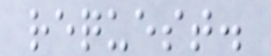request.
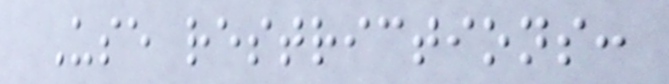Use restrictions:
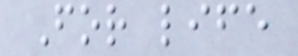For life
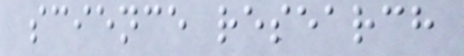science research
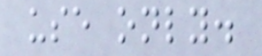use only.
